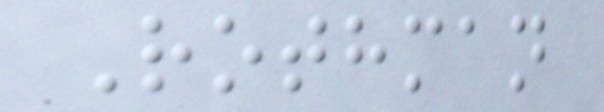Rothman
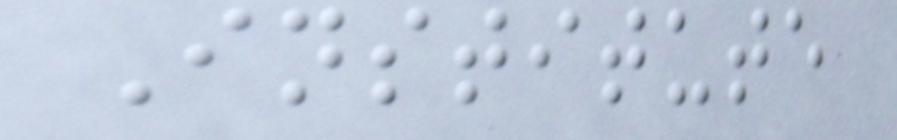Institute
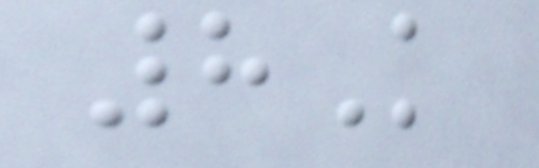8K
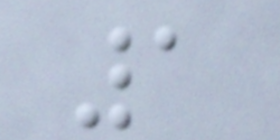1
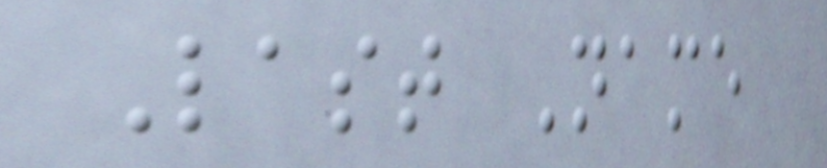Last Name
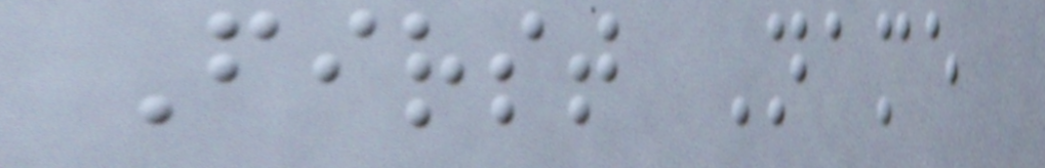First Name
